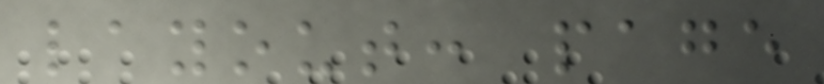layout: page
